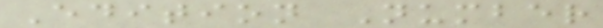Edition Number
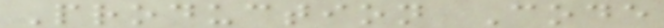Production Code
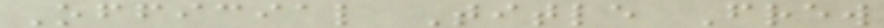Official Title Frew
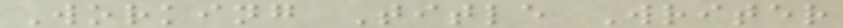Working Title Writer
